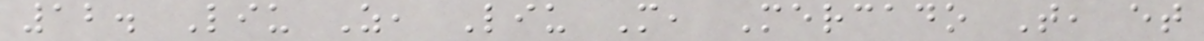12. Liu Z, Liu M, Mercado T, et
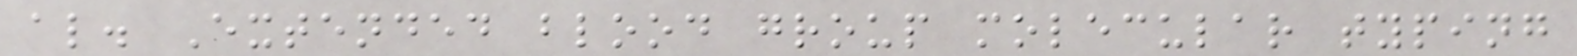al. Extended blood group molecular typing
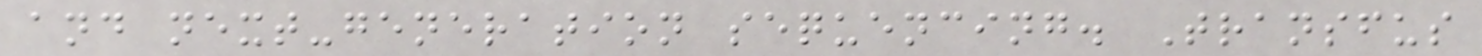and next-generation sequencing. Transfus
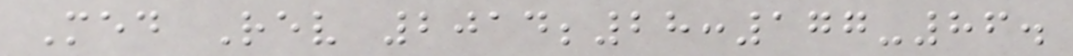Med Rev 2014;28:177-86.
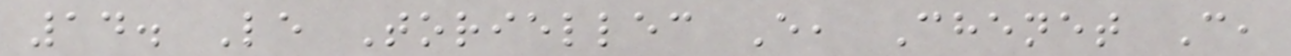14. Le Toriellec E, Chenet C,
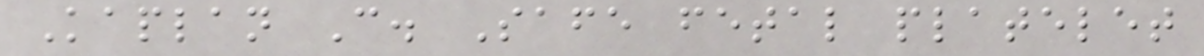Kaplan C. Safe fetal platelet
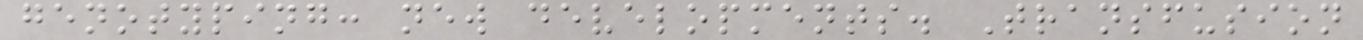genotyping: new developments. Transfusion
